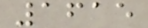1615
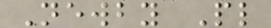Newby Pl
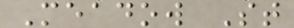Meadow St
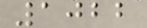1022
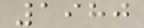1980
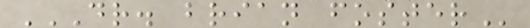DR. BRIAN FOSTER
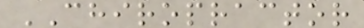CHIROPRACTOR
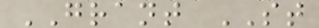GRANT ST
